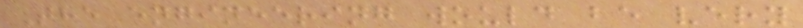The engineering would be very
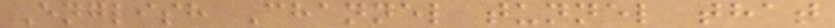English Channel tunnel that
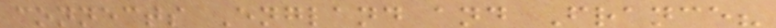connects England and France?
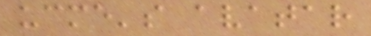ucme's avatar
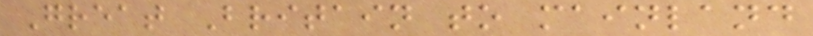Great Britain to mainland
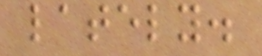lately.
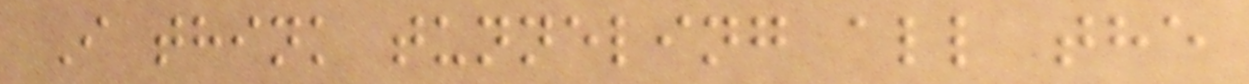I think tunneling all the
